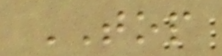TOP
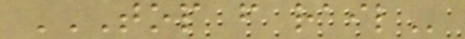TOP FROM RAIL
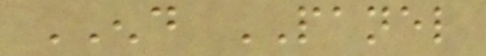END PANEL
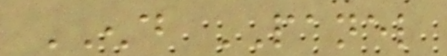END PANEL
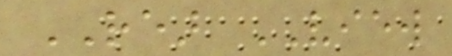REAR VIEW
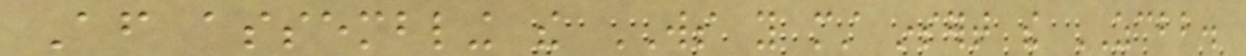After assembling the WS you must insert the ZCBB.
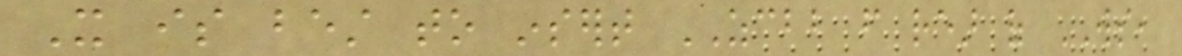It is best to insert ZCBB from rear of WS,
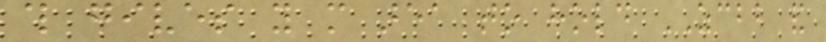this gives you more area to hold ZCBB and
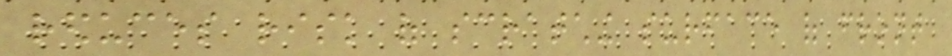reduces risk of scratching surface of front
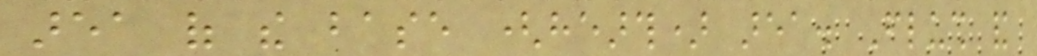area of the base (hearth) area. Flush and
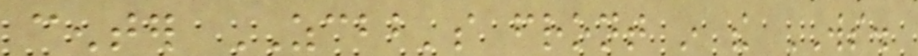center ZCBB's front in the WS.
